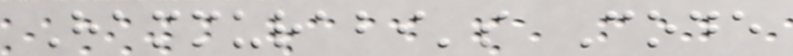Hammurabi's Code
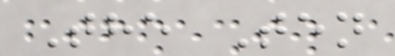The Ten
